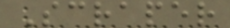Scraper
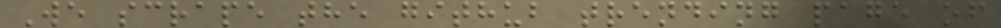We scrape the github trending page of
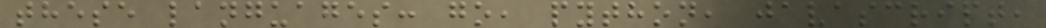these languages: go, python, javascript,
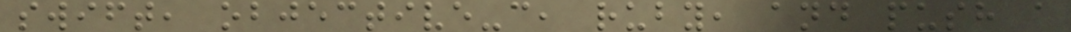swift, objective-c, ruby, and push a
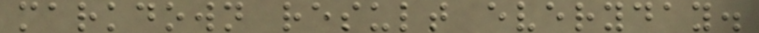markdown result everyday.
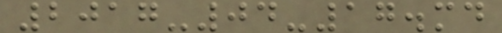2017-04-17.md
